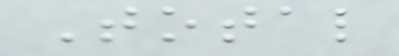Total
